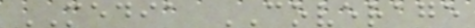MEDIA COVERAGE
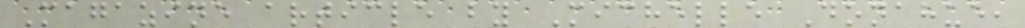Magazine article by Michelle Donahue,
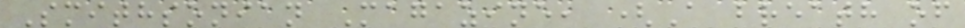Smithsonian Magazine, (A breath of
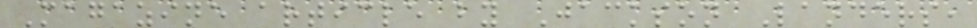Magazine article by Jackson Landers,
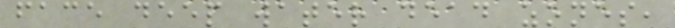face deep water dead zones,
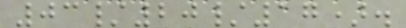03/20/17).
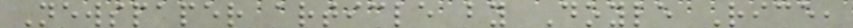Newspaper article by Doyle Rice,
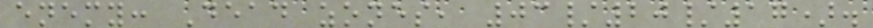enemy: Dead zones, 03/20/17).
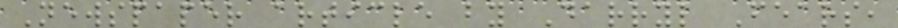Newspaper article by Darryl Fears,
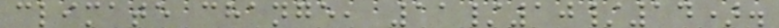climate change, 11/10/14).
